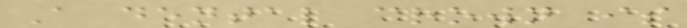A dental crown is
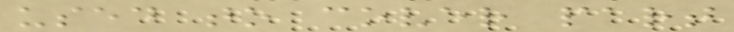used to cover part
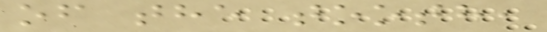of the tooth,
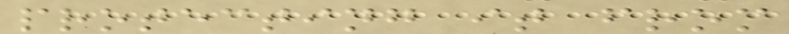protecting it from
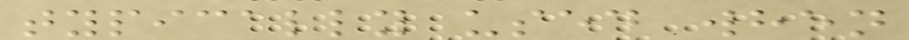typically used when
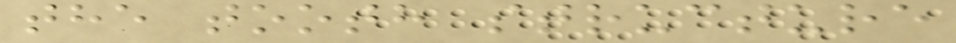the tooth structure
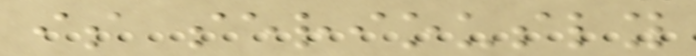is seriously
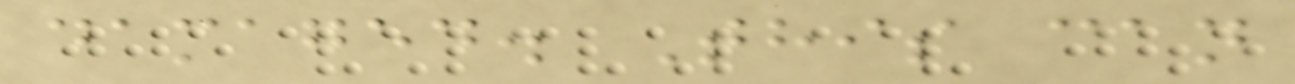damaged. This can
